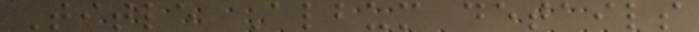Title Album details
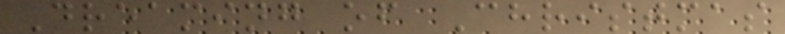Dreaming of Christmas
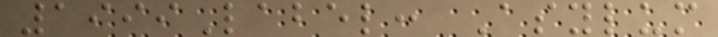1999Label: Asylum
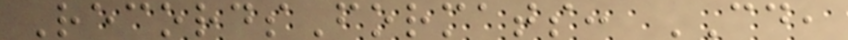RecordsFormats: CD,
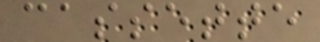cassette
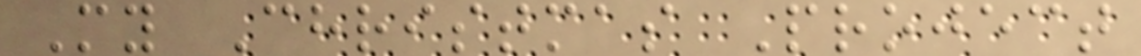My Christmas Project
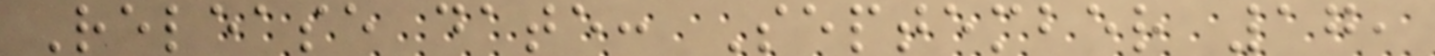Release date: September 17,
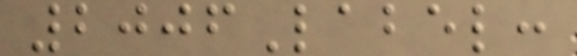2006Label:
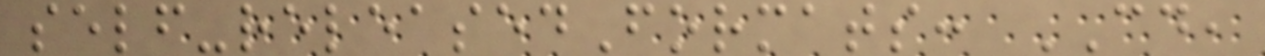self-releasedFormats: CD,
